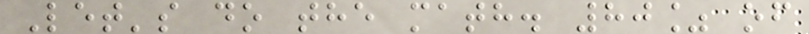Let's do the math. 80% of
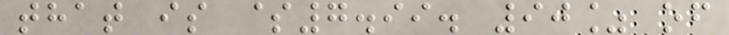that is $7.99. 90% of
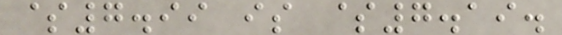$7.99 is $7.19.
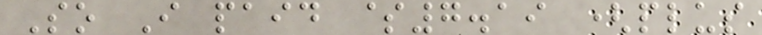So I paid $7.19 (plus
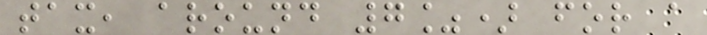tax, around 7%) for a
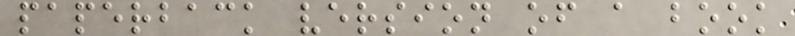paperback version of a book
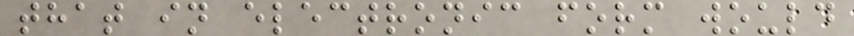that in electronic form would
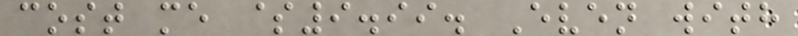cost me $9.99. Even with
